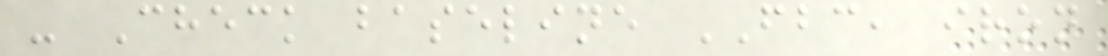- Check baseline FBC, iron
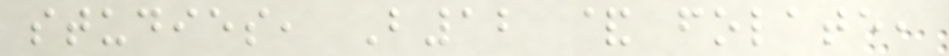studies, B12 & folate,
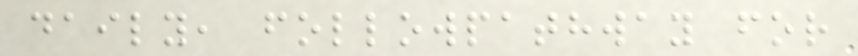daily, followpathway for
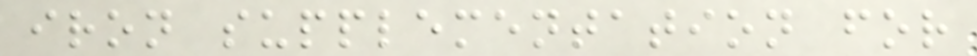iron supplementation for
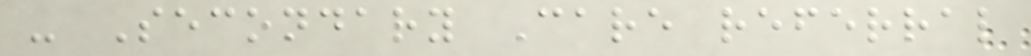- Secondary Care referral
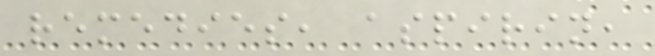remedies, aspirin,
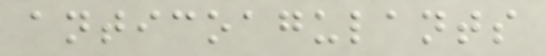anticoagulants
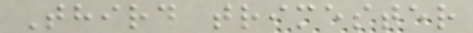Third trimester
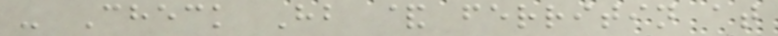- Check Hb & ferritin at
